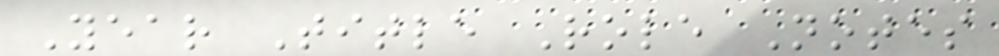Year Title Role Notes
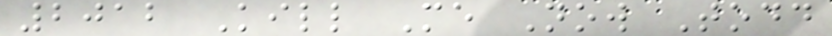2012 Kill Me Now Todd
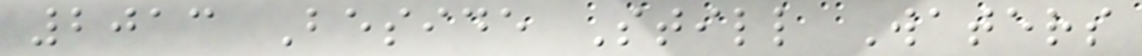2013 Beside Still Waters
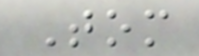Tom
